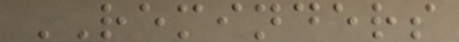REMINDERS
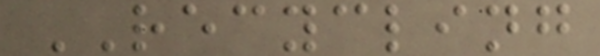RECYCLING
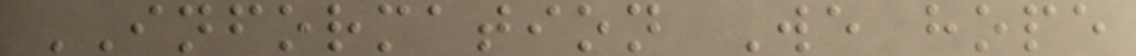INFORMATION We hope
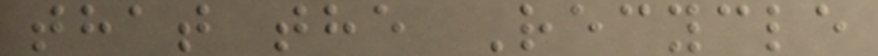that the Recycle
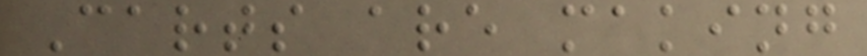Carts are making
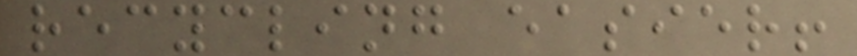recycling easier!
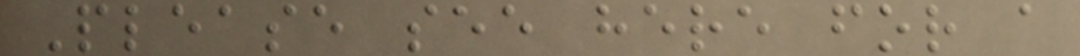Please see here for a
